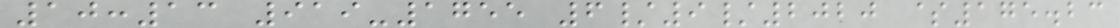10:13 919-1755 6/9/2020 $175.23
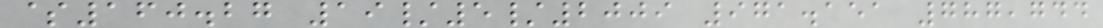$160.27 19/5/2009 971.151 787,744
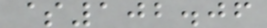$102.06
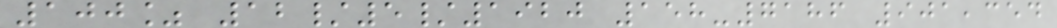100% 12/5/1920 158-7186 901,354
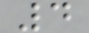4
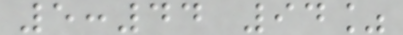5:44 94%
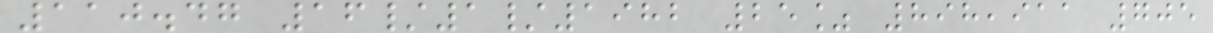110.47 16/1/1982 25% 898,911 705
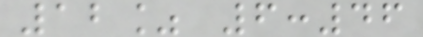12% 6:46
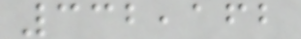332,162
